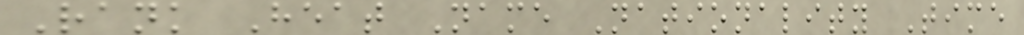Rank Heat Name Nationality Time
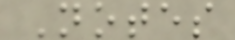Notes
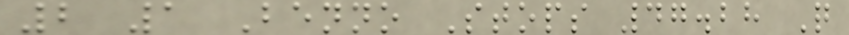2 1 Benno Stops 47.28 Q
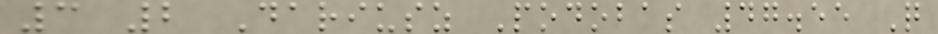3 2 Dariusz Podobas 47.55 Q
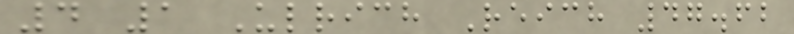4 1 Ulrich Reich 47.62
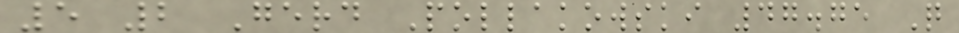5 2 Gerd Pollakowski 47.75 Q
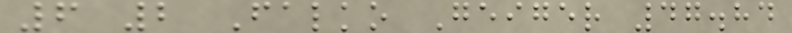6 2 Falko Geiger 47.84
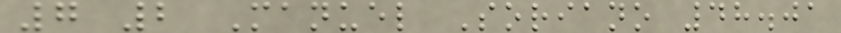7 2 Manuel Soriano 48.01
